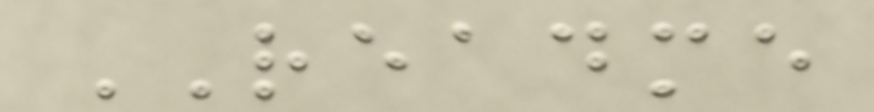README
